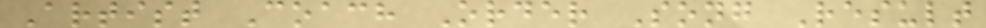Artist Coach Order Song Result
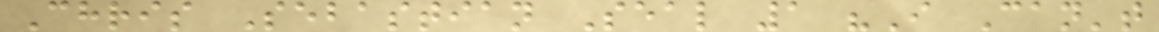Chris Sebastian Seal 1 "I Can't
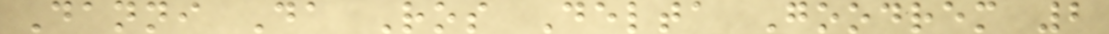Danni Da Ros Delta Goodrem 2
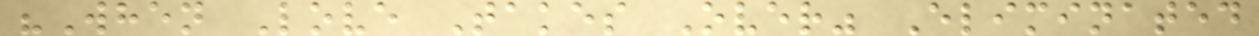"When Love Takes Over" Eliminated
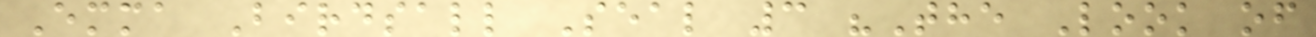Emma Birdsall Seal 3 "The Look of
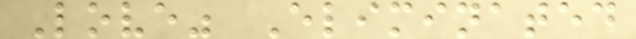Love" Eliminated
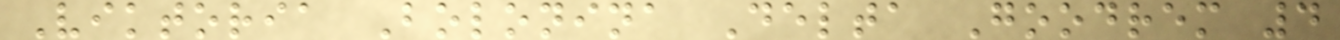Viktoria Bolonina Delta Goodrem 4
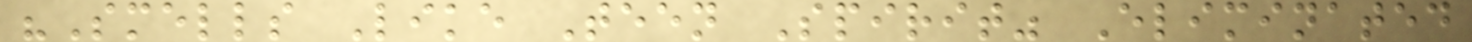"Smells Like Teen Spirit" Eliminated
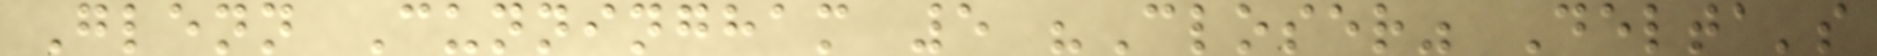Glenn Cunningham 5 "Closer" Delta's
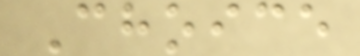Choice
